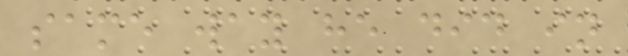same way he did in
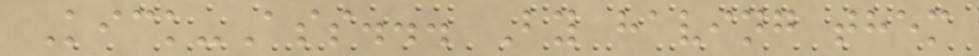Kick-Ass... By having them
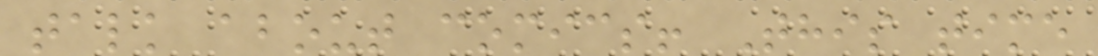talk about comics! This time
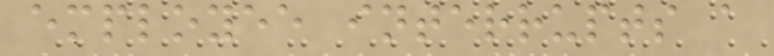employee interrupts a
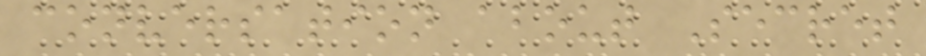conversation about Secret
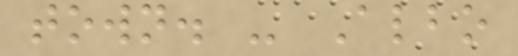town. - Albo
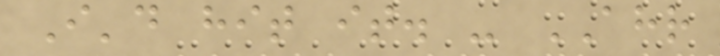I'd hit it. - AHR
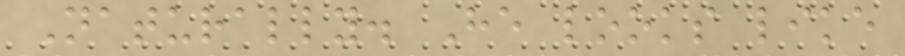Naturally. He looks like
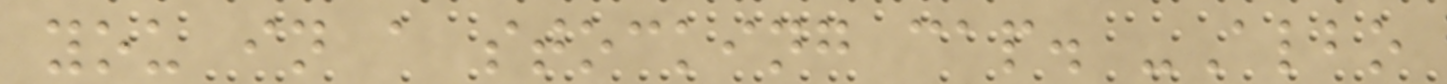you in a stocking cap. -Albo
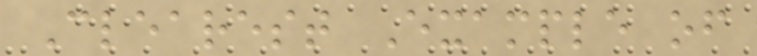Clearest Example of
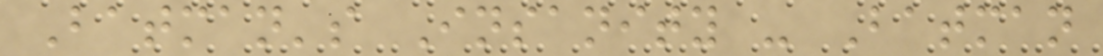Batman's Insanity - Batman
